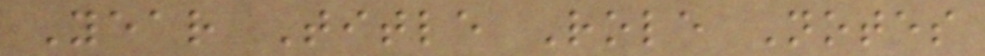Year Title Role Notes
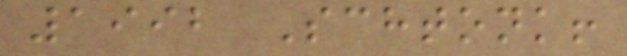1992 Schtonk!
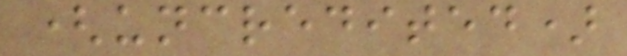(uncredited)
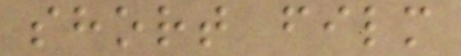short film
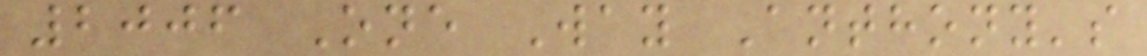2006 One Way Anthony's
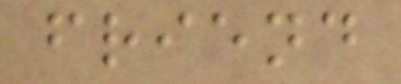friend
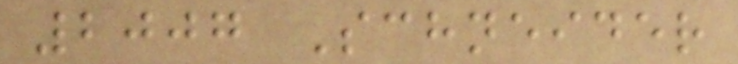2007 Schneider
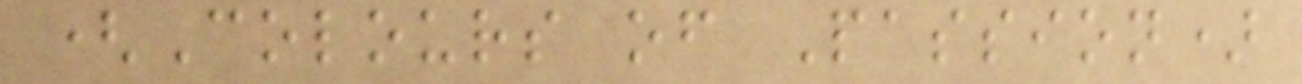(Colours of Passion)
